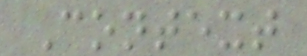Context
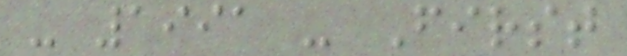- 1991 - First
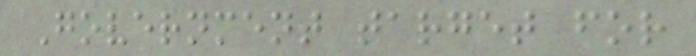Government target for
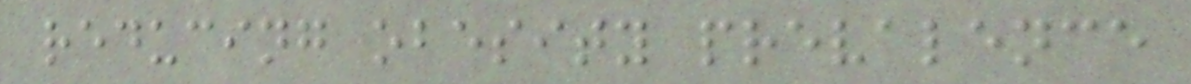reducing obesity prevalence
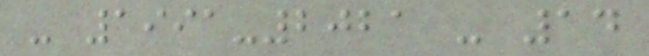- 1991-2021 - 14
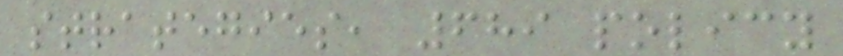strategies, 689 policy
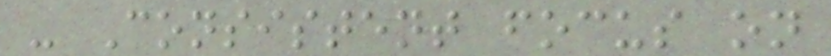- Consistent focus on
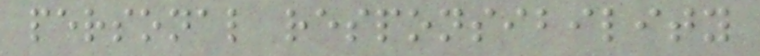personal responsibility
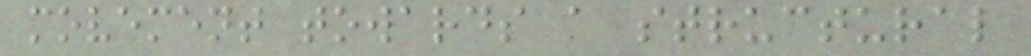movement towards a structural
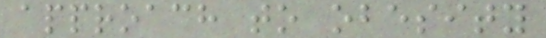approach to obesity
